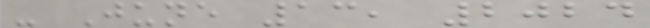- June 13, 2024
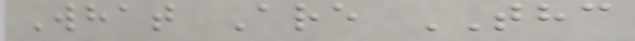What Are THC
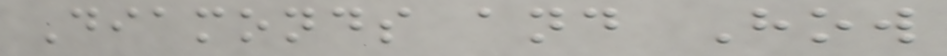Diamonds and How
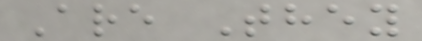Are They
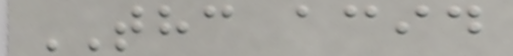THC acid
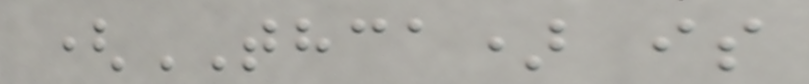(THCA) is
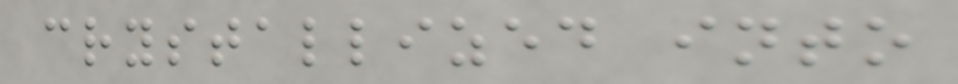crystallized into
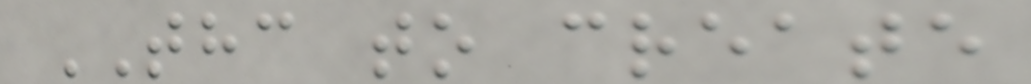THC to create
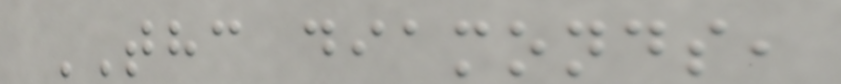THC diamonds,
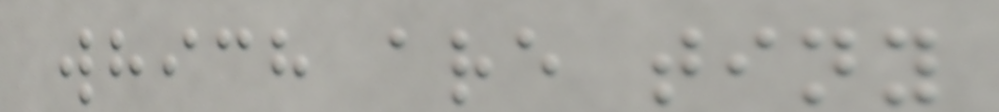which are tiny
